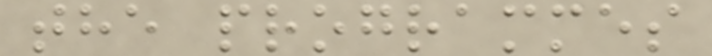the programmes
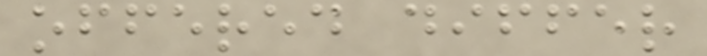offered differ
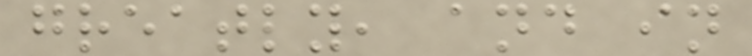greatly, and in
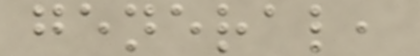general,
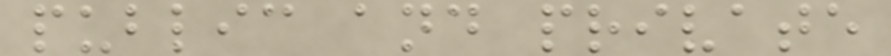public and private
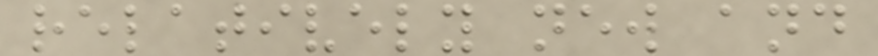relatively new and
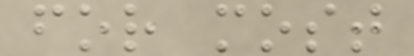for most
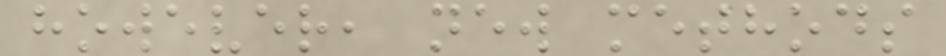however, new methods
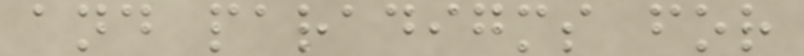and paradigms for
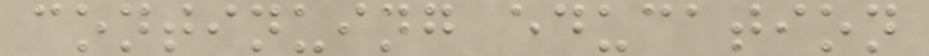continuing education
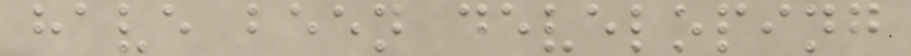have been developing
